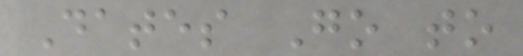Dates Go to
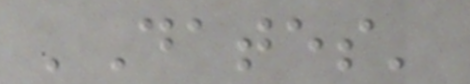'Dates'
